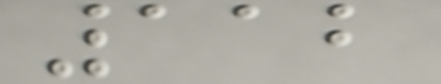112
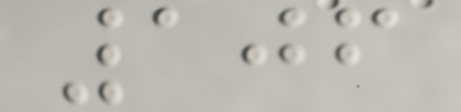106
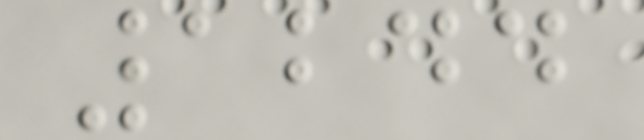1244
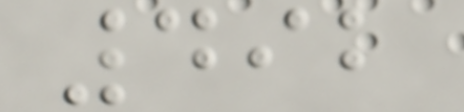492
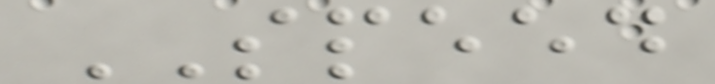SPEED
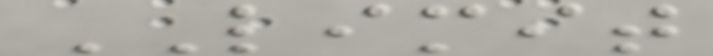LIMIT
